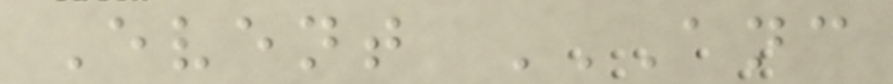Event ANC
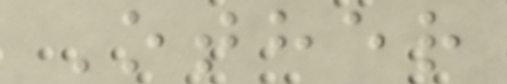Other
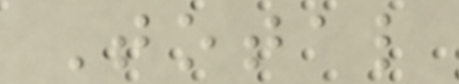Total
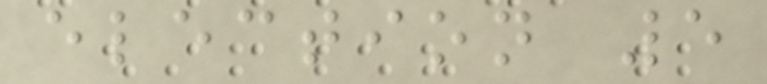election 5
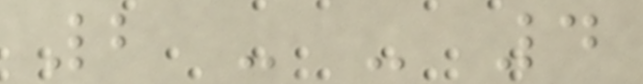2 - - 4
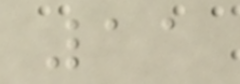11
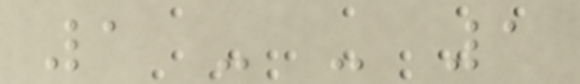1 - - 1
